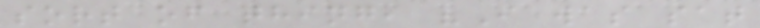sort of thing, "I was sat
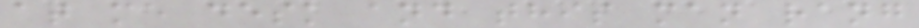at me desk and this man rang
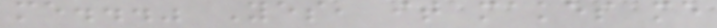me..." Yes, it makes me
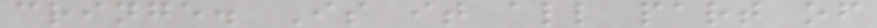cringe. Is it all part of
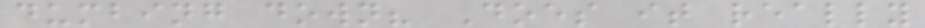dumbing down? Does it really
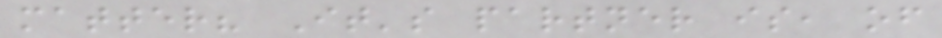matter? It's partner is, of
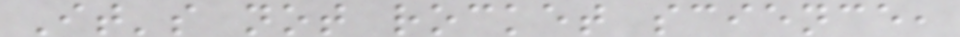It's not rocket science,
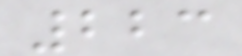223
